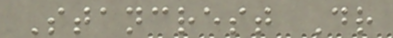Stancrest Dr
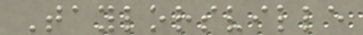Taylorsville
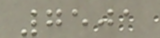7501
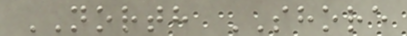NORTH SHORE
